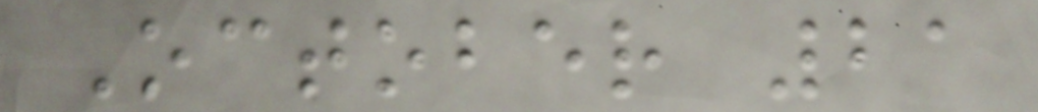October 21
